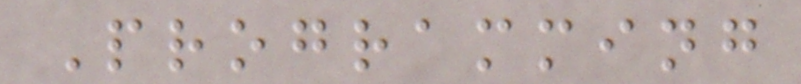Programming
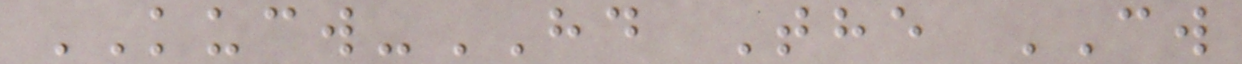KUCW-HD The CW
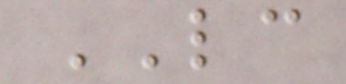LC
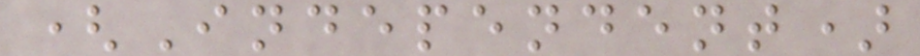(Independent)
